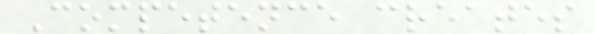Competence creates
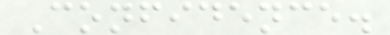Confidence.
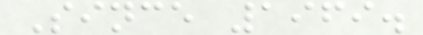Since 1969.
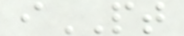iPT
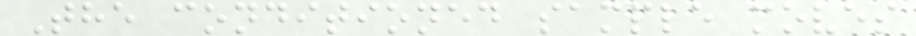The conditioned sample moves
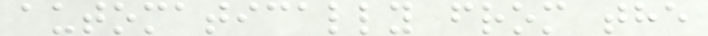automatically from the
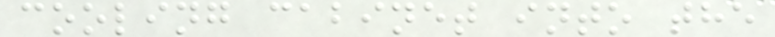cooling cabinet into the
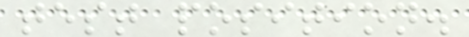test position.
